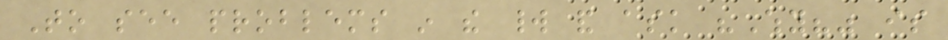To see problems in the world and ask "Why?" is
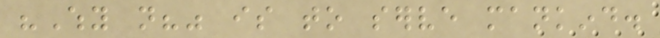"Why not?" is to serve mankind.
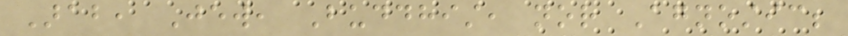Arab, Jew, Buddhist, nor Agnostic;
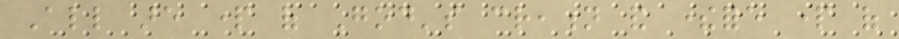All are part of God's creation and therefore part of
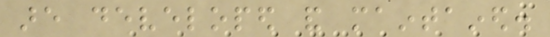are developed and maintained.
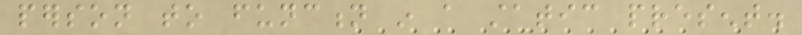person to function in a static present.
